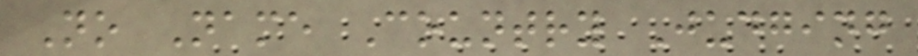No Name Country Judging
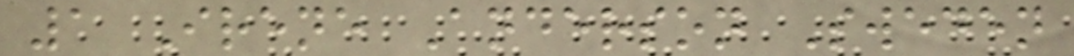1 Irene Anderson Sweden
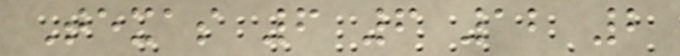Texas 6 6 12 2
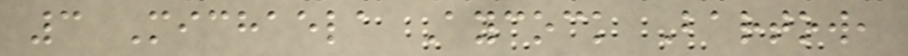3 Michaela Aycock Bartow,
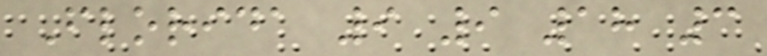Florida 9 9 18 3
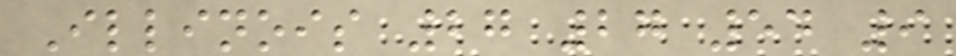Illinois 27 27 54 9
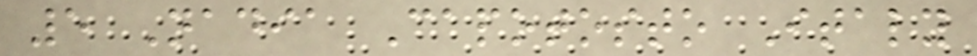5 Nadia Capotosto Italy
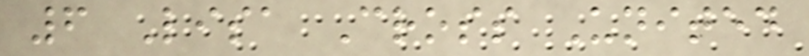6 Lisa Cross United
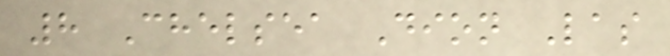8 Chelsea Dion Las
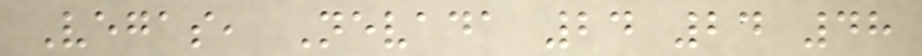Vegas, Nevada 24 24 48
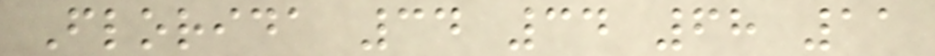Florida 34 34 68 11
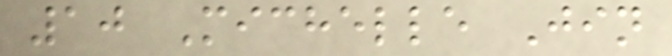10 Michelle Jin
